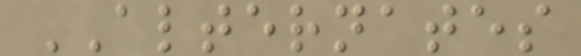ALTERNATES
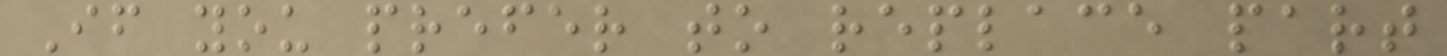If you prefer to replace part
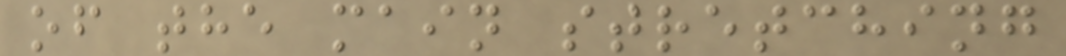of the main stretching
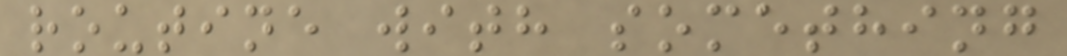routine with something
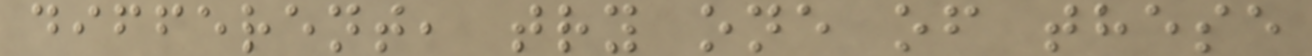different, try one of these
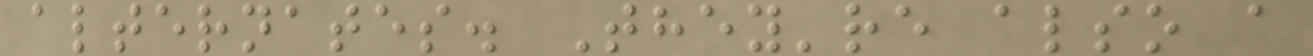alternates. They're also a
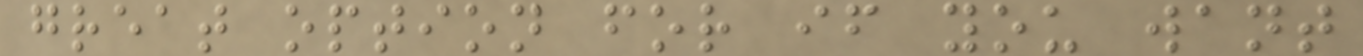great option for if you want
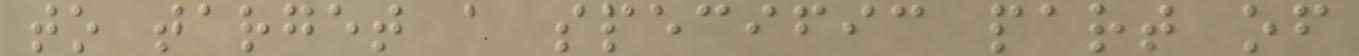to target a specific part of
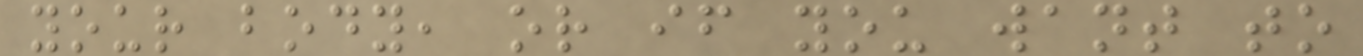your body, or if you want to
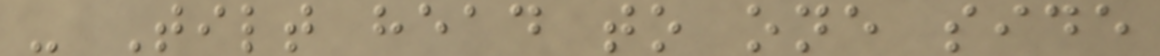- Tilt head to one side
